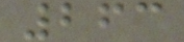263
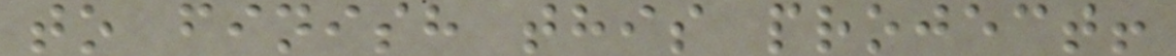to finish this project!
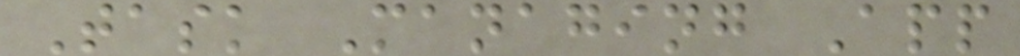Task Managing App
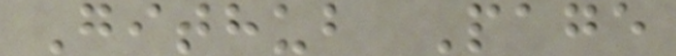Github Page
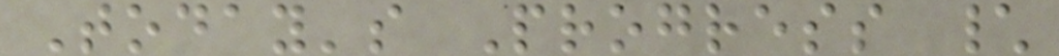Today's Progress \
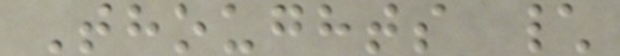Thoughts \
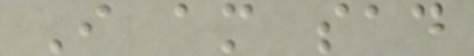I am sad
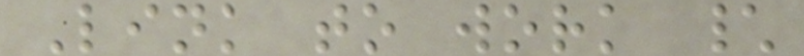Link to work \
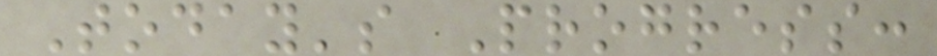Today's Progress:
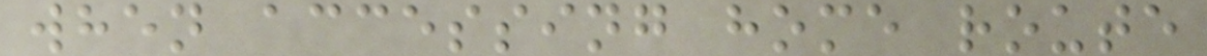when accessing home route
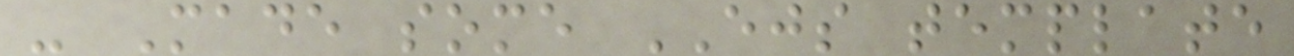- Made some EJS template
